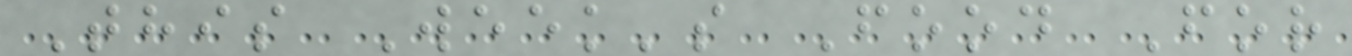This Week's Food For
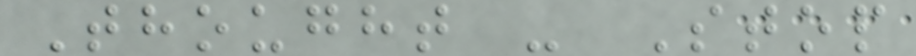Thought - Stop
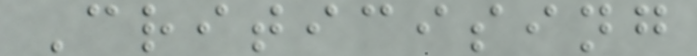Criticising
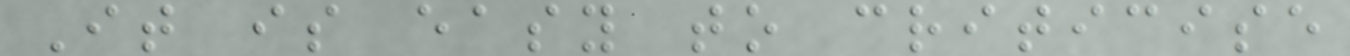It is easy to criticise
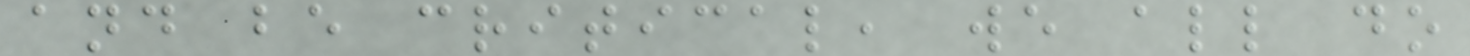and be critical, we all do
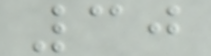30
